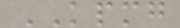KPMG
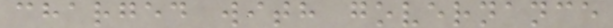charged with governance
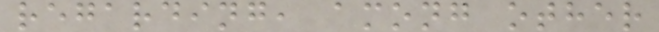regarding, among other
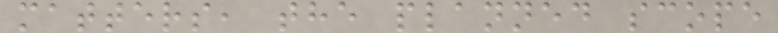matters, the planned scope
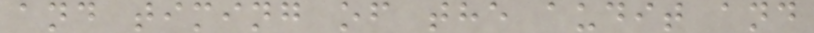and timing of the audit and
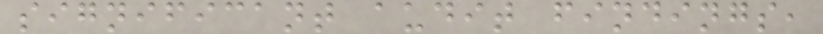significant audit findings,
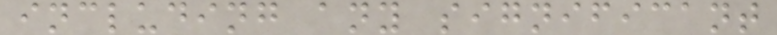including any significant
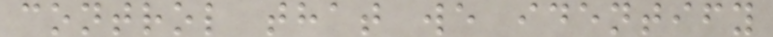control that we identify
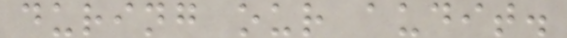during our audit.
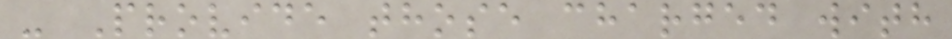- Provide those charged with
